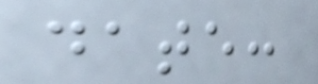date:
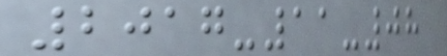2017-11-08
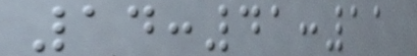14:41:11
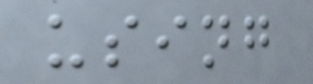using
